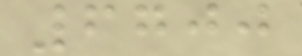6700
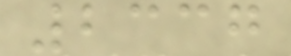2337
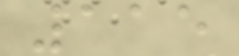115
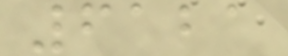6121
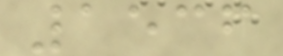1536
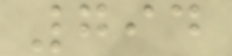794
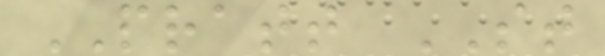PRATT ST
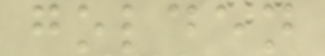golden
